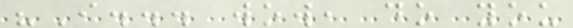"I... wow, do you
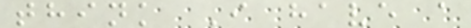think I have a
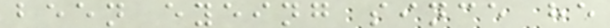been eyeing since he
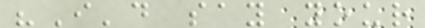"I'd say your
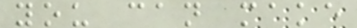you can make
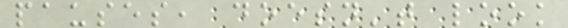pauses, doesn't look
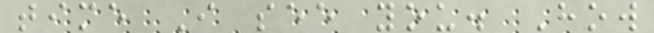time I see you. How
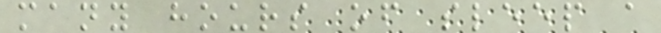many hours of sleep a
